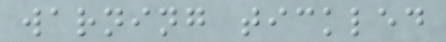warning tickled
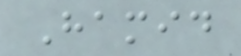Hamid
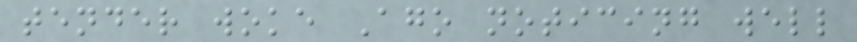tender woke Ago noticing well
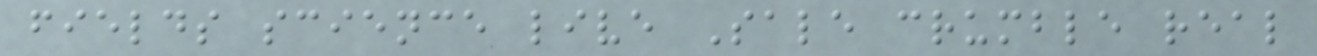fields science live Sale crumble real
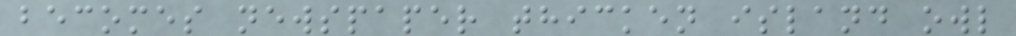becomes newspaper thicken island owl
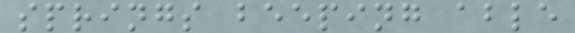springs beeping able
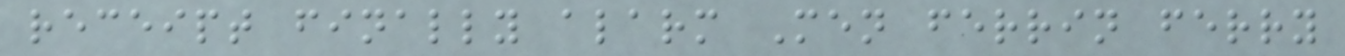receipt finally alarm Men ferrin ferry
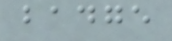badge
